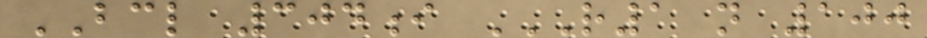BCL 304i R1 N 100
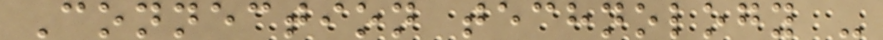Connection technology -
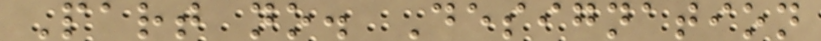Part no. Designation
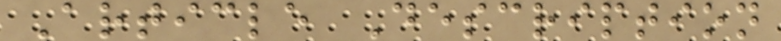Article Description
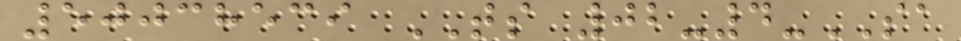50038539 TS 02-4-SA
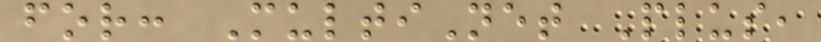for: MultiNet Plus,
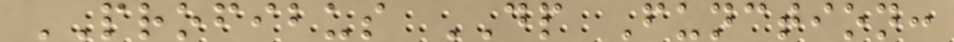PROFIBUS DP Function:
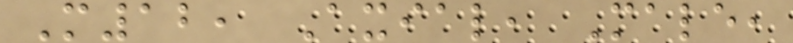M12, Axial, Male,
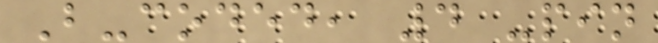B-coded, 4 -pin
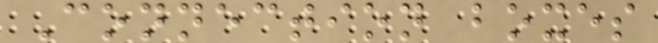Connection boxes
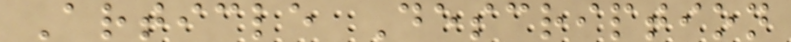Article Description
